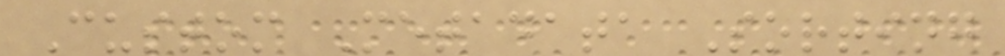Custom Metadata Sorting
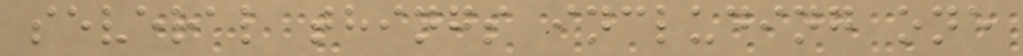several things including one
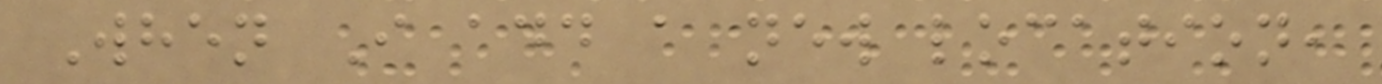When I add a new location,
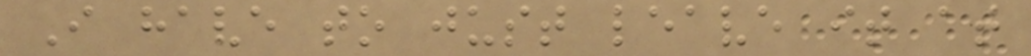I have to just leave it at
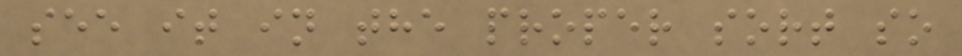see it in the proper sort so
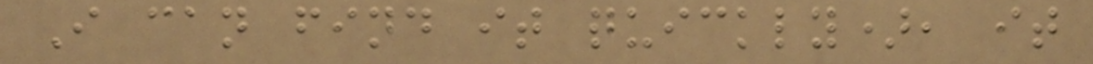I can find it quickly), it
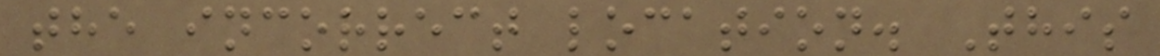the incorrect location. This
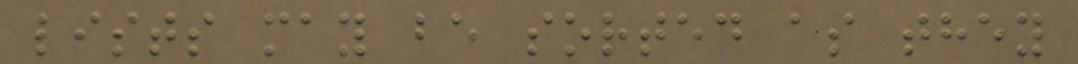lists may be sorted as they
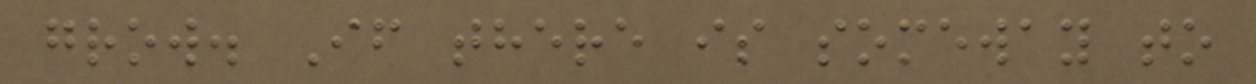grow. If there is someway to
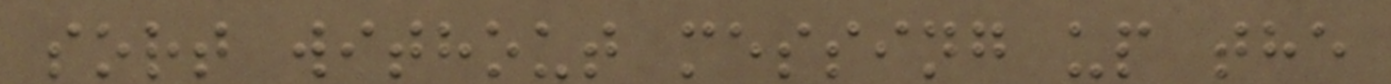sort without messing up the
